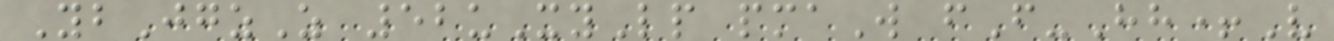YbJgzZ 52uXyLp pmaW fF-Hh+V
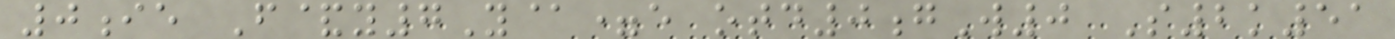0ie F&y7Y@=e otd0gW0 S2k51
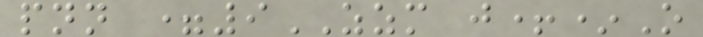pnn =9ZZM j+*O
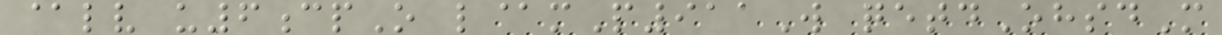@lv u6cpO l@mP911W qetdOhsdM
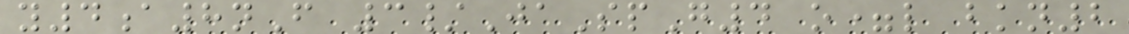y4a8nF 3/JaSpG4 o=l bkn2
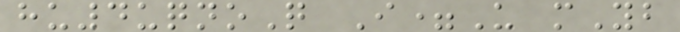hu4uqnoQ I=U mYb
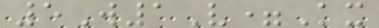5W1V=Kx
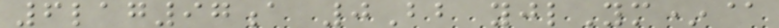6lag97a 0Bb yjlYm*@
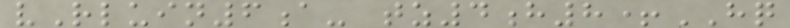vRluin6a- tz4h8+HQ
